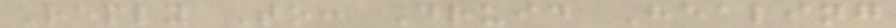Reply To: Druid Healing
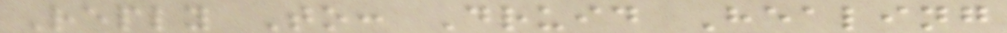Reply To: Druid Healing
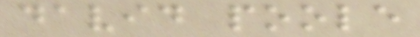david poole
